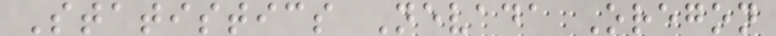Statistics Nevada Oregon
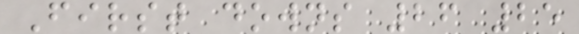First downs 26 25
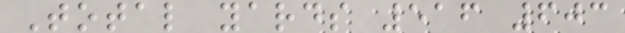Total yards 516 603
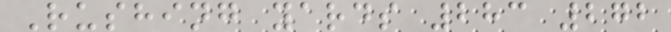Rushing yards 283 272
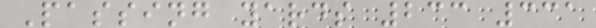Passing yards 233 331
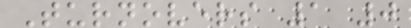Turnovers 1 0
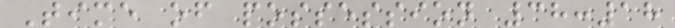Time of possession 38:18
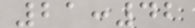21:42
